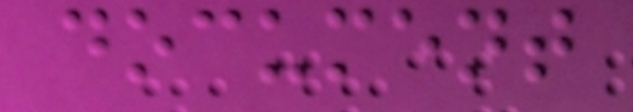document
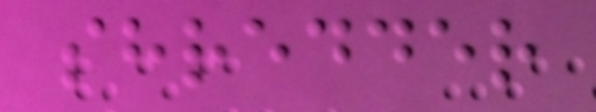shredder
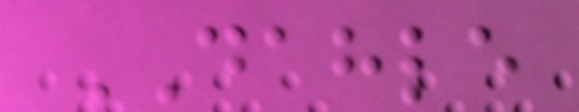DAHLE
